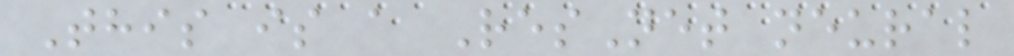This is a ResNet neural
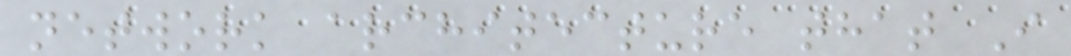network architecture that I
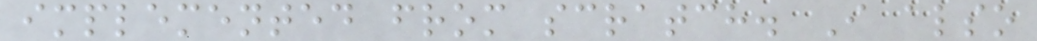implemented from scratch. I also
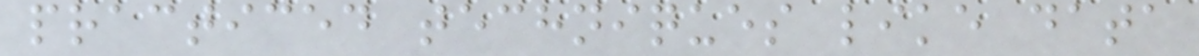practiced techniques like data
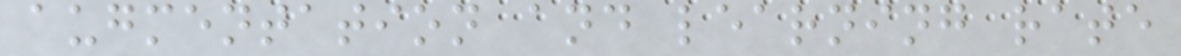augmentation and learning rate
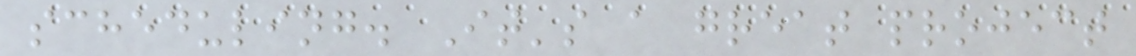scheduling. It's a great project
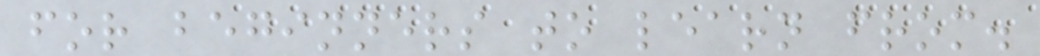for beginners to learn from.
